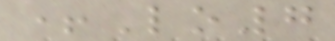+Lo7
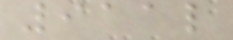911l
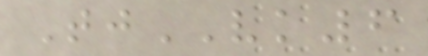TjVK6
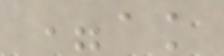=ak
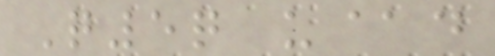Q5q u@d
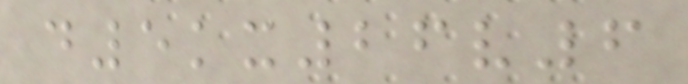d5kx26v6
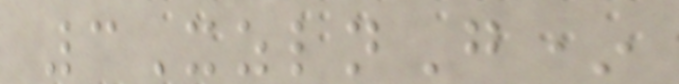3XzlnG*
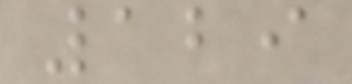129
